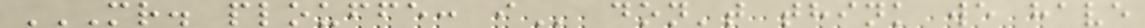MR. PLOUFFE: I don't think we have
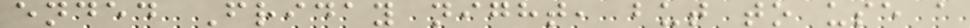ended Friday night, but to use a
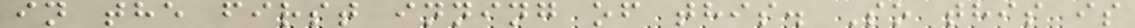in the first inning of this. So this is
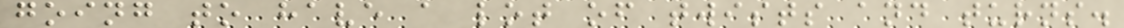going to have a lot of twists and turns.
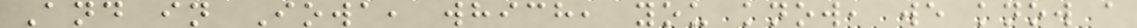And in Iowa, which, you know, we know a
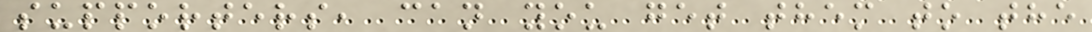supporters, can you get them to the
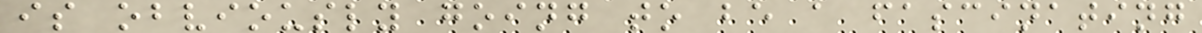is obviously going to be a fascinating
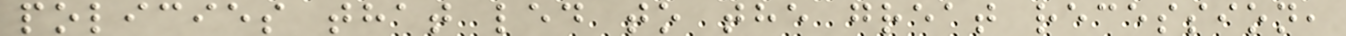policies that led to the great recession,
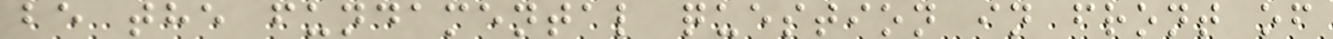be the fundamental question in front of
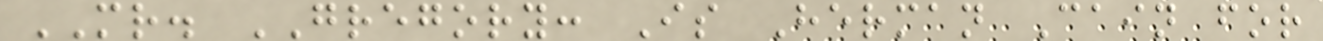MR. GREGORY: Is Herman Cain for
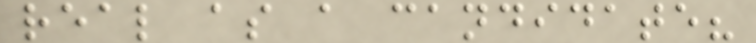real as a candidate?
